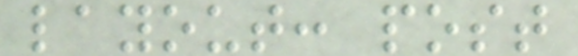layout: post
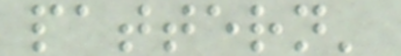pattern'
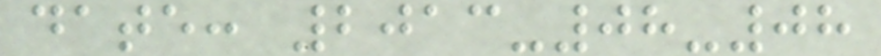date: 2013-08-08
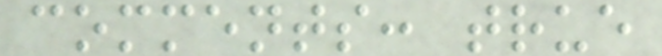comments: true
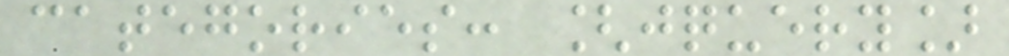categories: [jquery]
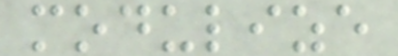modulize
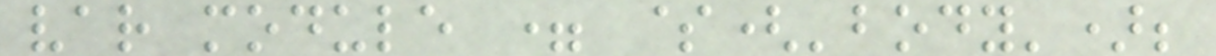var module = $('body');
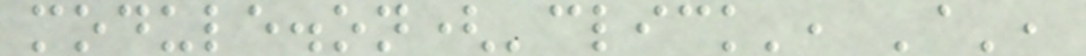module.on('click', 'a',
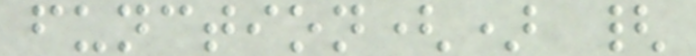function() {
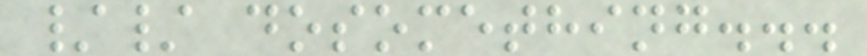// dosomething...
